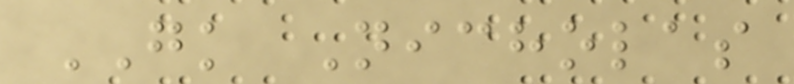GK Nicholas
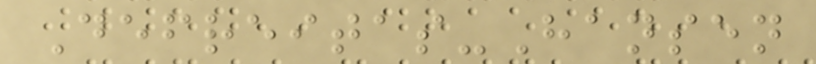Defreitas-Hansen
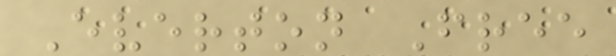Everton Free
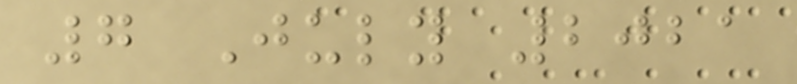7 July 2021
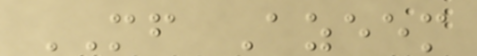MF Azeem
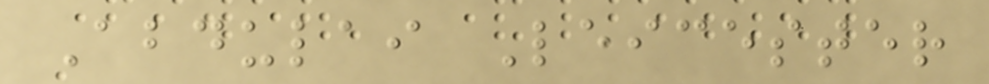Abdulai Leicester
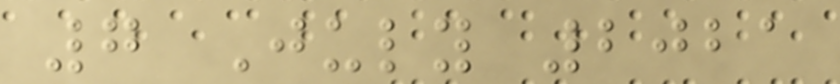7 July 2021
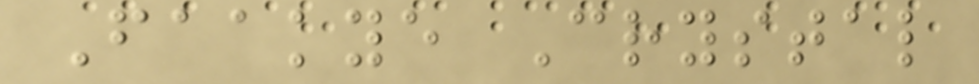Faakye Crystal
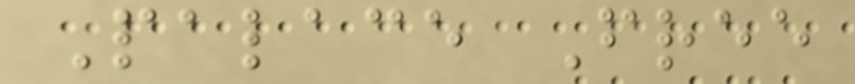Palace Free
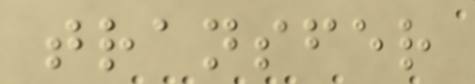transfer
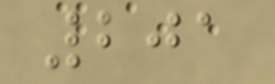201
